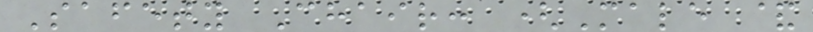Safety Chair: (Male &
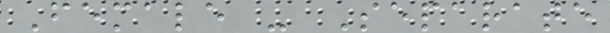Female - Separate
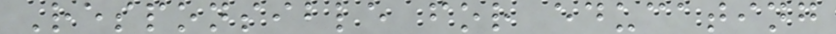Responsible for educating
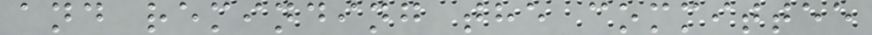and reminding the committee
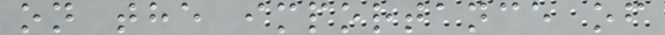on the importance of
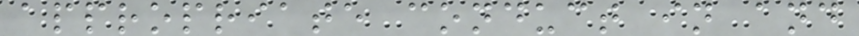appropriate conduct in and
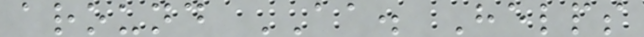around AA. Helps
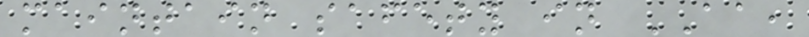maintain safety in AA,
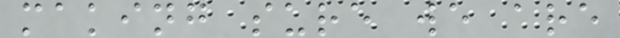making sure we are
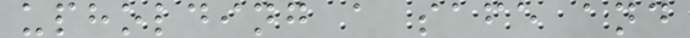upholding a safe and
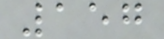157
